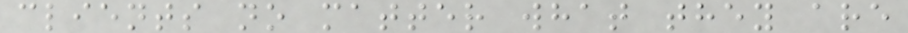clients no matter what they are
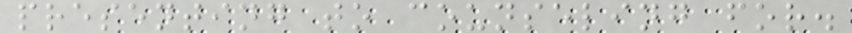presenting to counseling for.
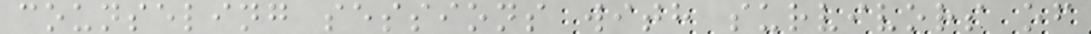counseling sessions with survivors of
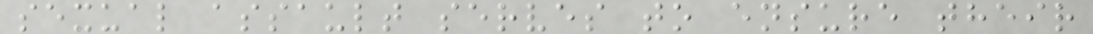sexual assault serves to ensure their
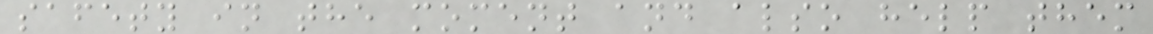safety in the moment and also help them
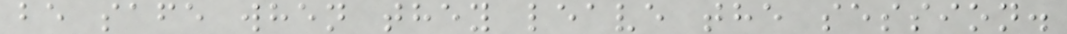be safe when they leave the session.
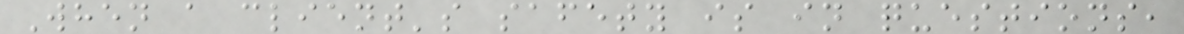When a client's safety is in questions,
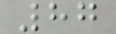87
